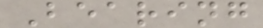Bearing
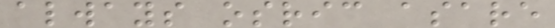always osric asare
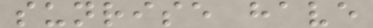sunrise have
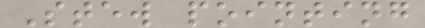Stew pointing
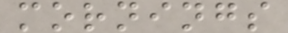mornings
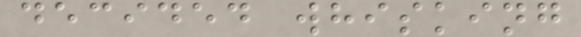decided whisking
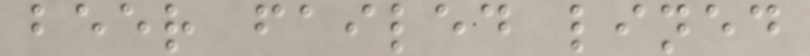beer failed lined
